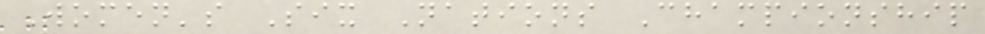Women's Six Nations Championship
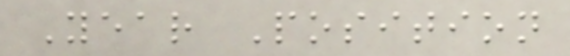Year Position
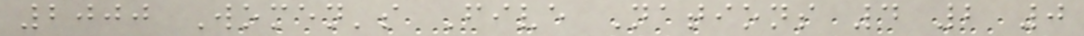2000 Women's Five Nations 4 2 0
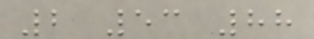2 53 88
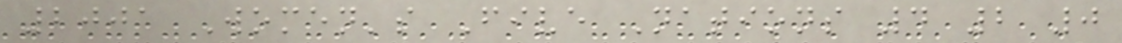2001 Women's Five Nations 4 2 0
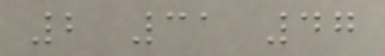2 31 47
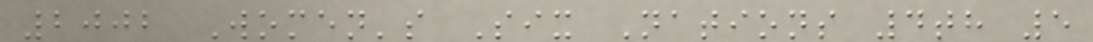2002 Women's Six Nations 4th 5
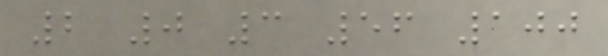2 0 3 56 100
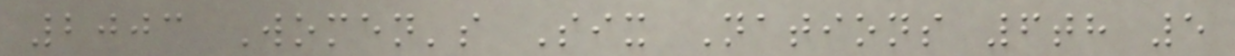2003 Women's Six Nations 6th 5
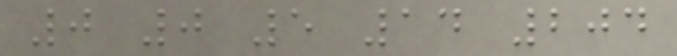0 0 5 14 204
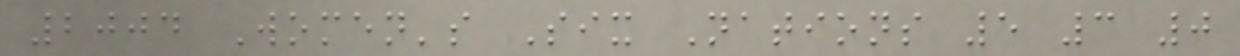2004 Women's Six Nations 5 3 0
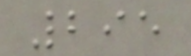295
